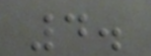4.
